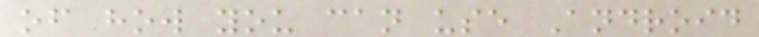of how you can use Android
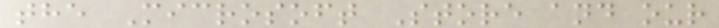the Microsoft Store and our
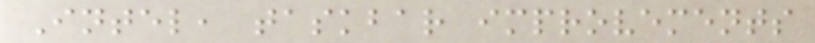Intel, taskbar improvements
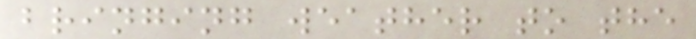bringing weather to the
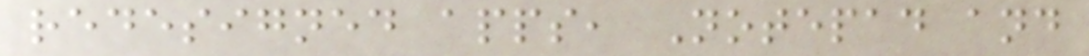redesigned apps, Notepad and
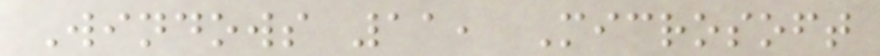Windows 11, Microsoft
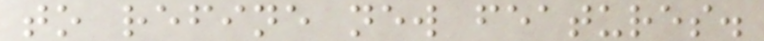to refine new features.
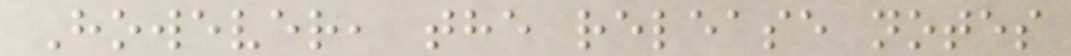However, the release notes
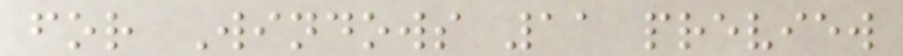for Windows 11 preview
